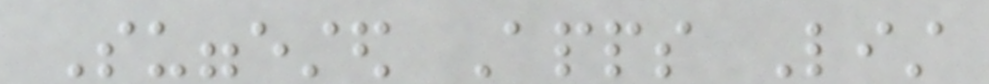Suggested Apps List
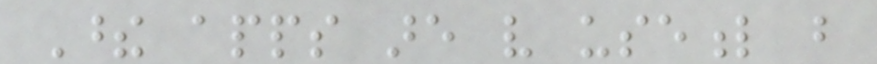These apps are very useful but
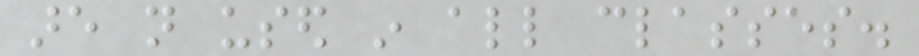are not used in all classes.
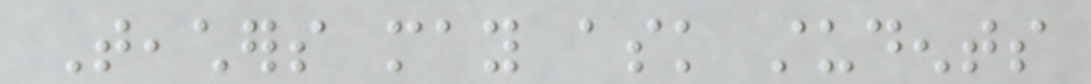Teachers may ask students
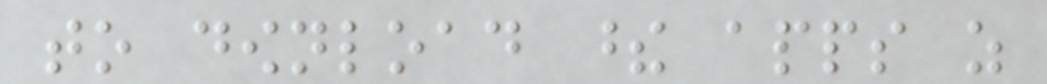to download these apps as
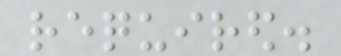required.
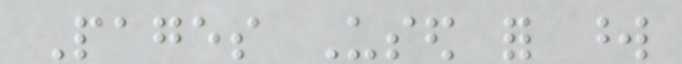Pages Used for word
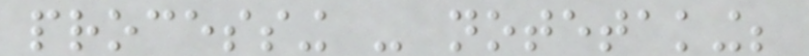processing - notetaking;
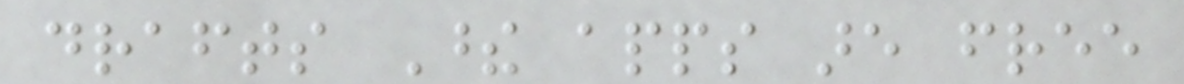drafts These apps are free
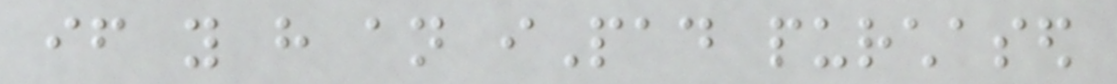if you have an iPad purchased
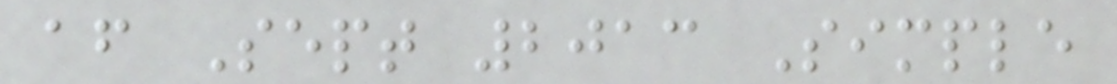after Sept 2013 Simple
